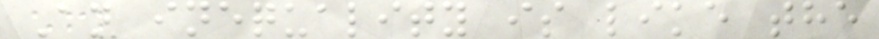An inequality is like the
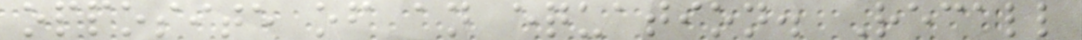opposite of an equation. Recall
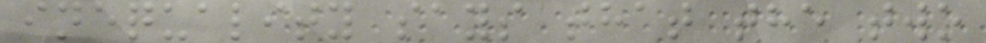inequality says that the two
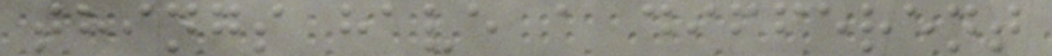things have a different
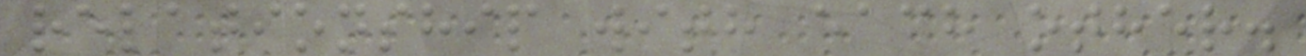relationship with each other.
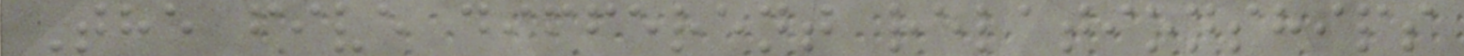The five different relationships
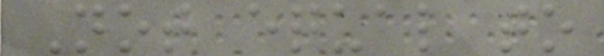Not equal to
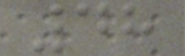48
